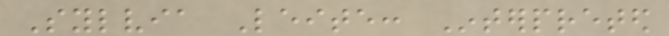Sylvia Leite: Interpreted
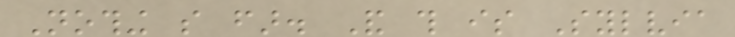Nothing so far. And this is Sylvia
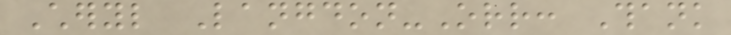Cheryl Langdon-Orr: Thank
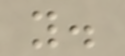you.
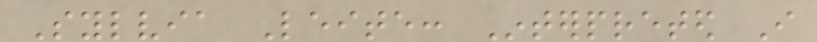Sylvia Leite: Interpreted I
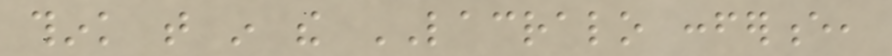think that in the LACRALO conference,
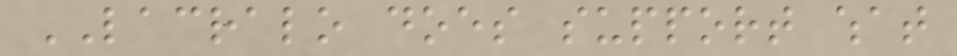LACRALO does support what
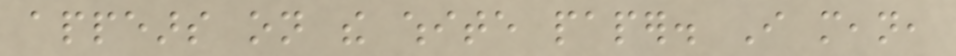appears on the white paper. I mean,
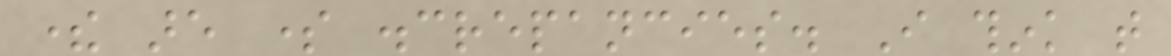there are some discrepancies. I think that
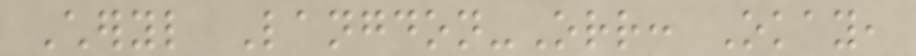Cheryl Langdon-Orr: Okay,
